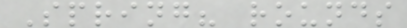Spring? rounds
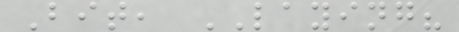Bit, LAYING?
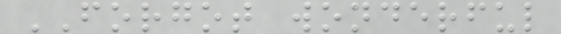FORGOT wonderful
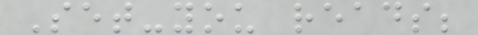Set-you reads;
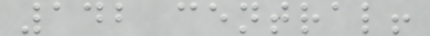142 central!
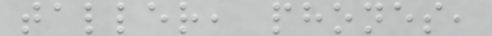taller, phones,
